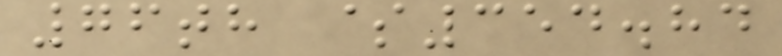76th $354.84
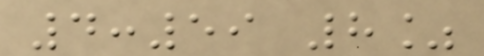4:59 8%
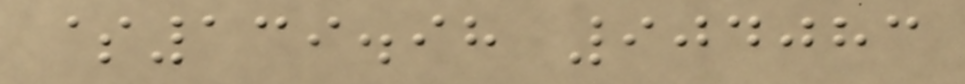$139.98 904083
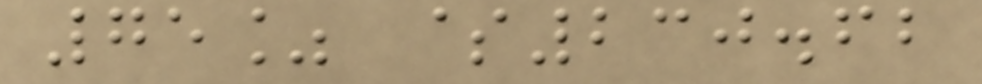75% $230.62
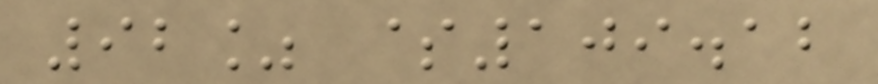92% $109.12
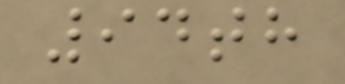94th
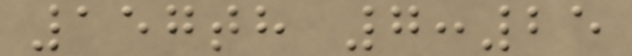157th 7:25
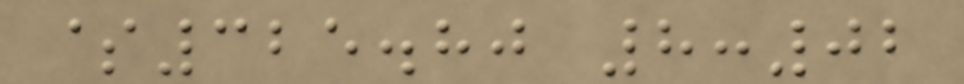$325.80 8:02
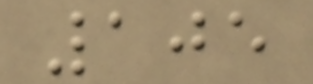105
